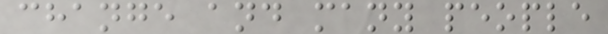change and many people
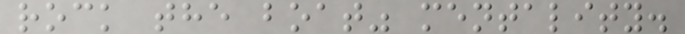rock the boat" mentality.
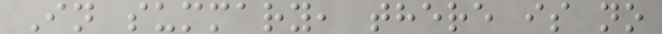In summary, there is no
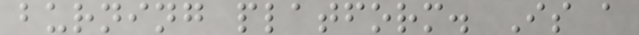burning platform. Is a
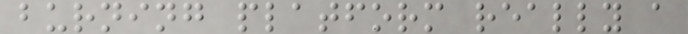burning platform really a
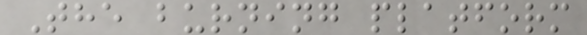The burning platform
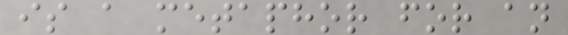is a metaphor for an
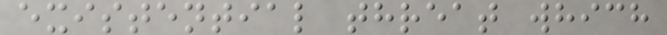existential threat which
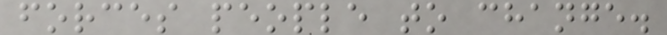forces people to change.
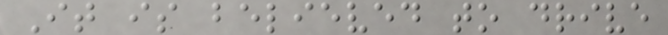It is believed to drive
